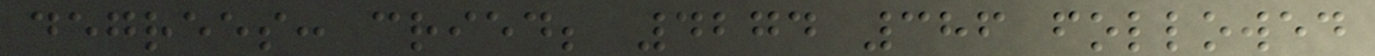degrees: cried; 4274 386 followed
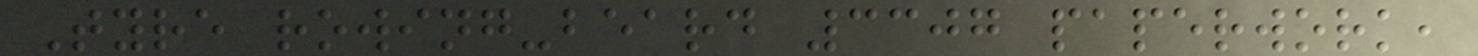Tyre rowing-beard 3307 paperwork,
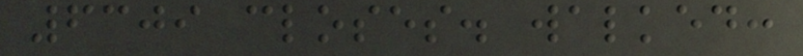6309 closes. walked:
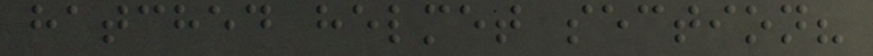hatched helmet section?
